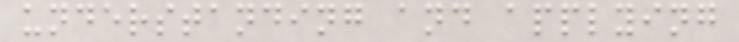understanding and applying
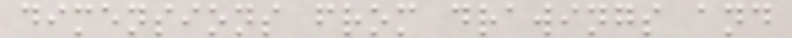dimensions from drawings and
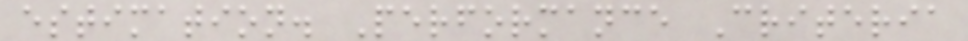estimation. Performance Criteria
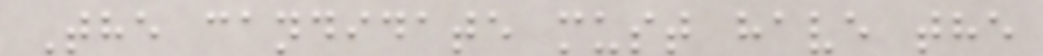The candidate must have the
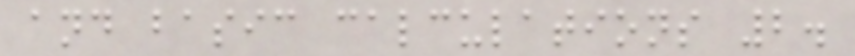and basic calculations 2.
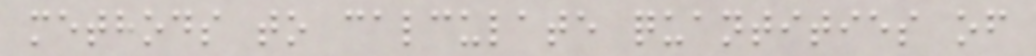methods to calculate quantities of
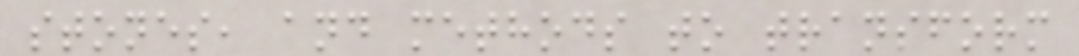stones, and methods to transform
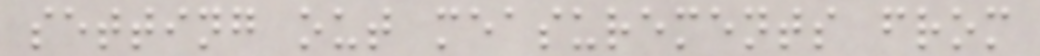setting out measurements from
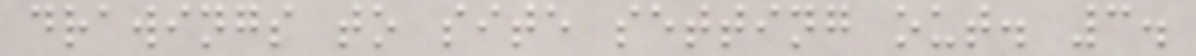drawings to site setting out. 3.
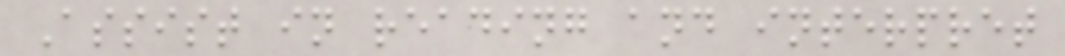Assist in reading and interpret
